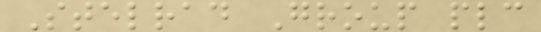Stelrad Group plc
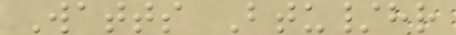Watts Btu/hr
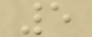5
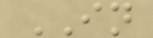IN
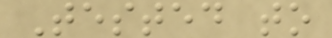Tested to
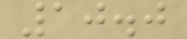10.0
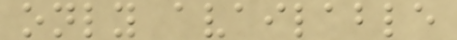only available
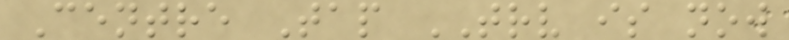Centre Tap TRV is now
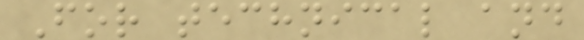For technical and
